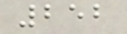252
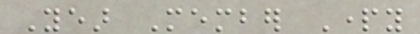Year Member Party
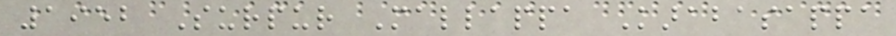1952 Surpur Mallappa Karabasappa
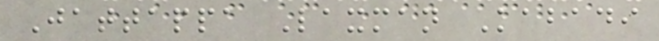Jattappa Laxman Kabadi
